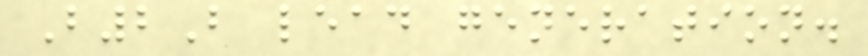B2B lead generation.
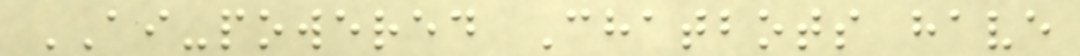AI-powered Chatbots have
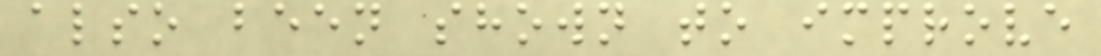also been shown to improve
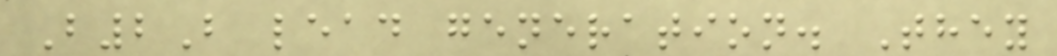B2B lead generation. They
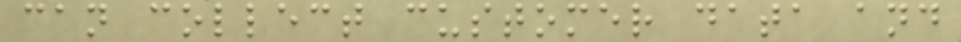can collect customer data and
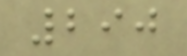290
